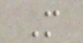M
